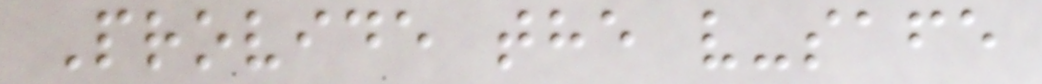Provide the v-safe
